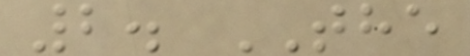2. THE
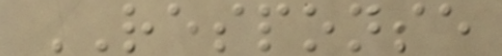RESPONSE
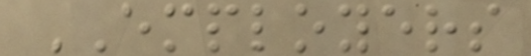EMPLOYERS
